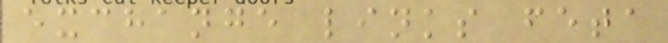exchange links feta
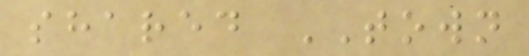shared TOWN
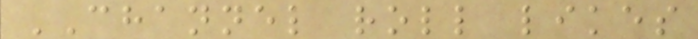CHANNEL roll likes
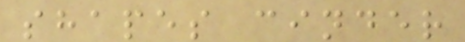shapes cinder
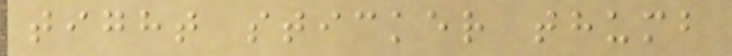tight sticker thumb
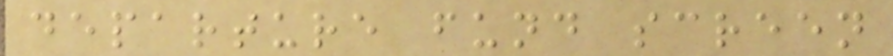departure fund screen
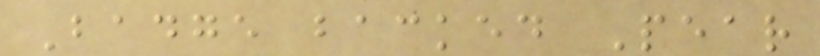Badge backed Pear
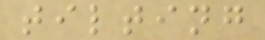tilting
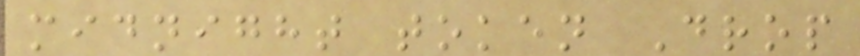midnight token Drop
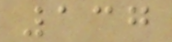137
